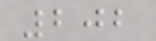202
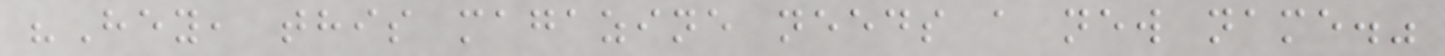"Hey, this magazine needs a new name."
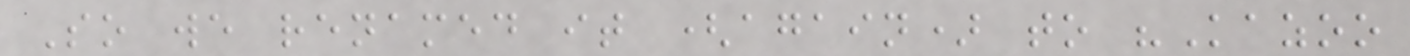So we renamed it (again) to "Kazoo
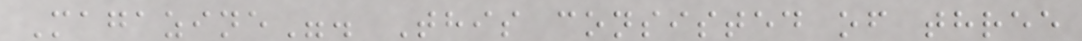Magazine". This consisted of three
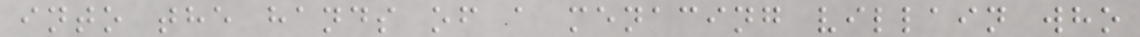into the hands of a menacing villain who
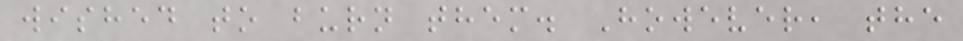wished to burn them. However, the
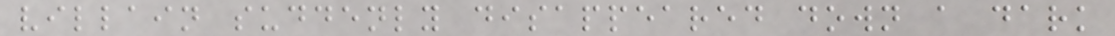villain suddenly disappeared down a dark
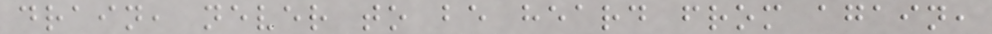drain, never to be heard from again,
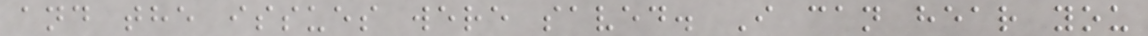and the issues were saved. I can hear you
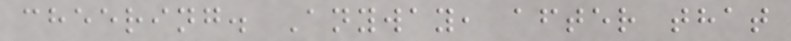cheering. Anyway, after that
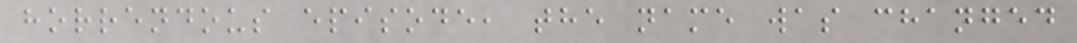horrendous episode, the name was changed
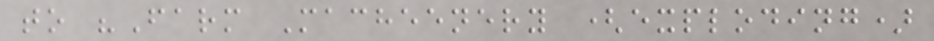to "Farm Macheenery (exploding)
